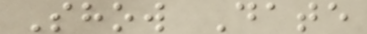Show Date
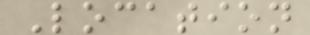Location
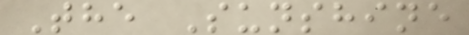The Sunshine
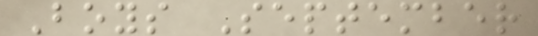Boys September
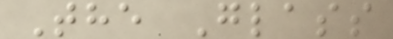The Glass
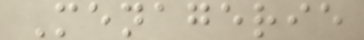Menagerie
